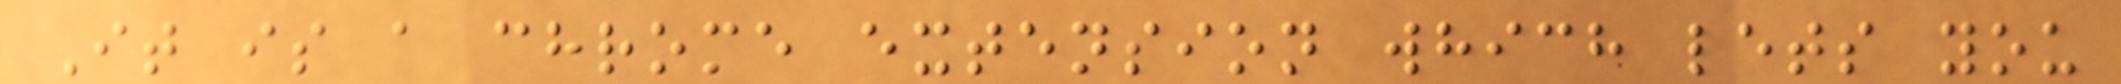It is a chrome extension which lets you
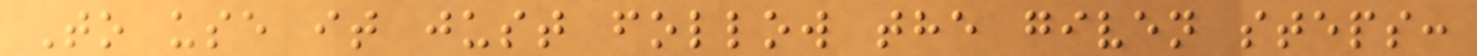To use it just follow the given steps:
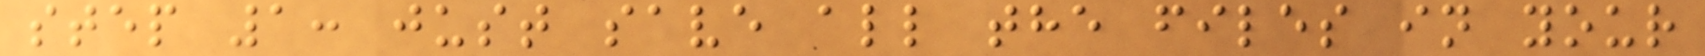step 1: just save all the files in your
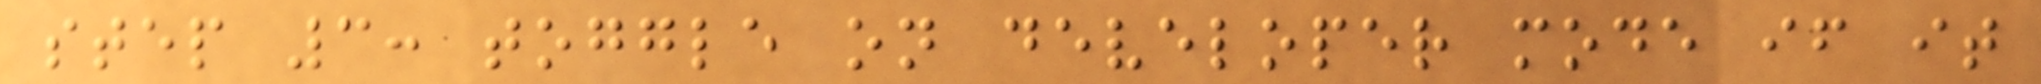step 3: toggle on developer mode if it
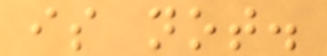is not.
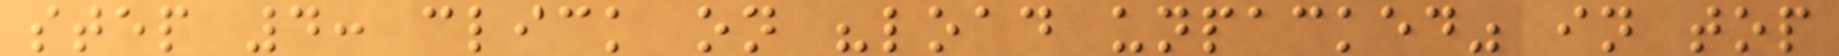step 4: click on "load unpacked" in top
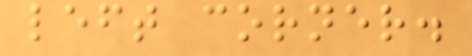left corner.
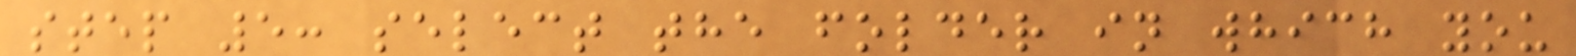step 5: select the folder in which you
